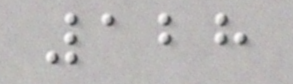128
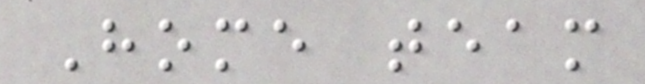Home team
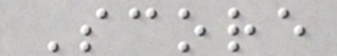Score
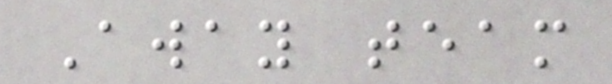Away team
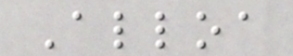Alloa
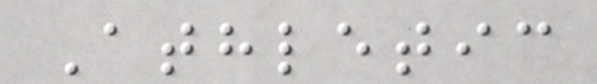Athletic
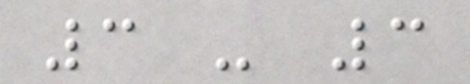3 - 3
